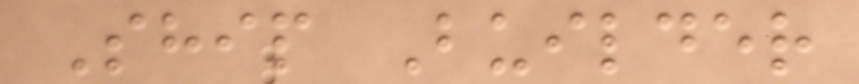Ship Builder
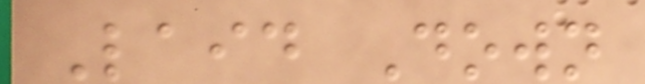Laid Down
